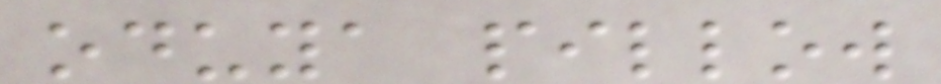oduya pillow
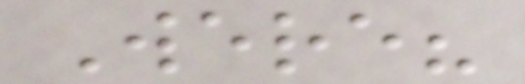Were?
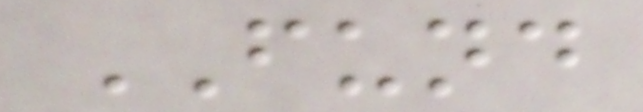FUND
